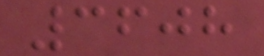3608
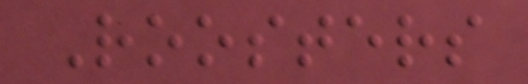Roosters
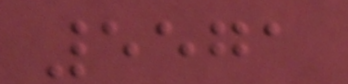5571
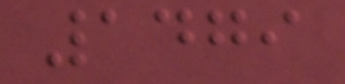1479
